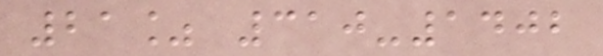21% 310-1402
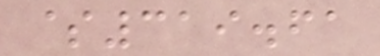$319.61
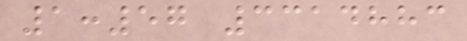1:57 3314883
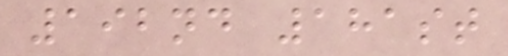192nd 181st
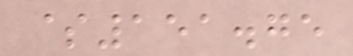$151.75
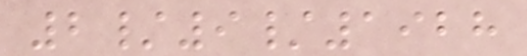2/9/1928
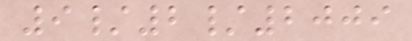9/2/2009
